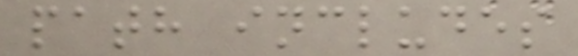path includes
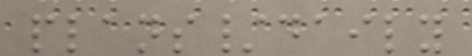plans/daily
